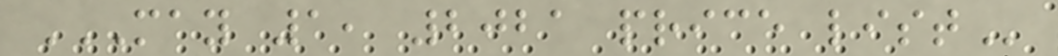MAY 1, 2021 PRICE LIST
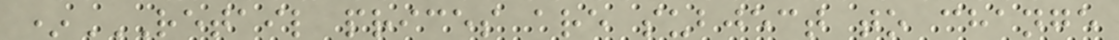*RETAIL PRICES ARE SUBJECT TO CHANGE
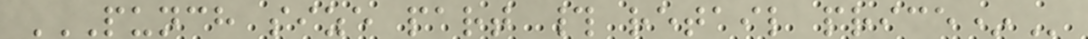PUNCH SIZE PART # RETAIL PRICE*
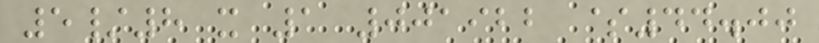5/8 x 1 001922 $44.00
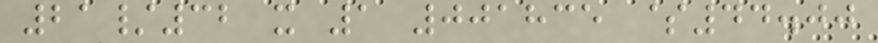21/32 x 1 001835 $44.00
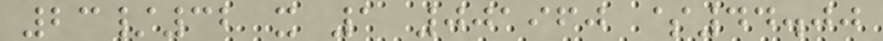23/32 x 1 001960 $44.00
